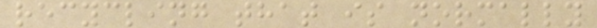recycling that is normally
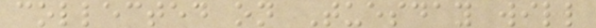collected on Tuesday will
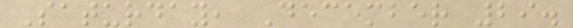Saturday, December 29.
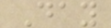Day
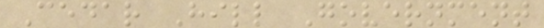Cedar Hill Government
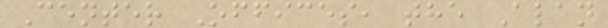Center Offices, the Alan
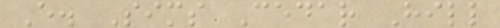E. Sims Cedar Hill
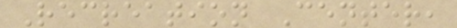Recreation Center,
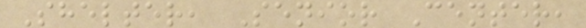Shelter, Senior Center,
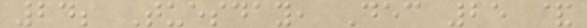24; Tuesday, Dec 25 &
